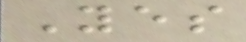Yes
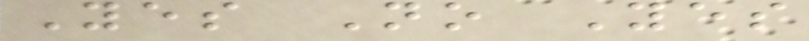Yes No Yes
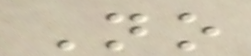No
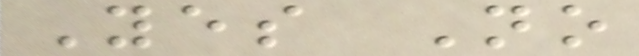Yes No
